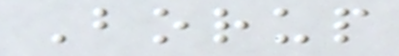Borup
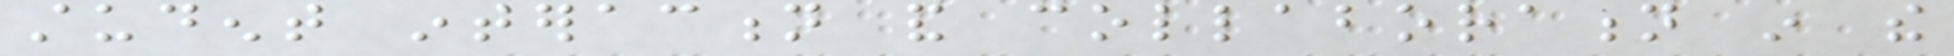student interaction and collaboration in the
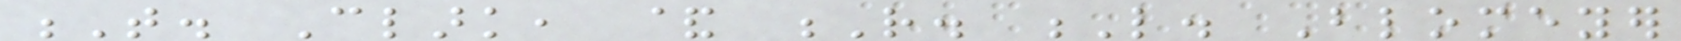T. Clark, & R. L. Blomeyer
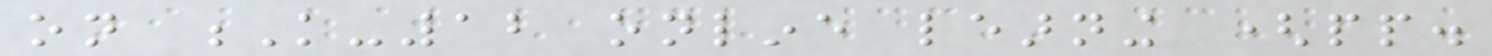on K-12 online learning (pp.
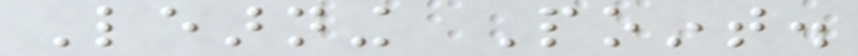Learning Point.
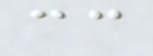cc
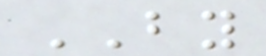BY
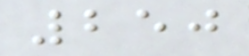250
